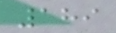189
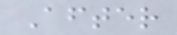After
